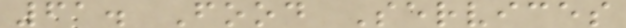61. Food Services
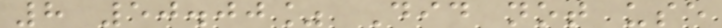8 50.00% Did not use
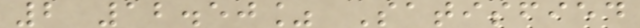2 12.50% Satisfied
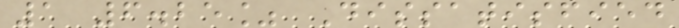1 6.25% Dissatisfied
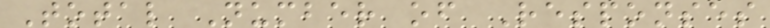Total Number of Responses
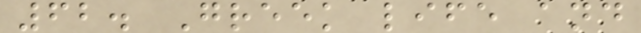62. Greek life and
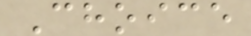Choice
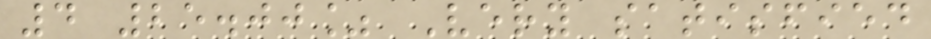4 25.00% Very satisfied
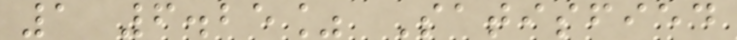1 6.25% Satisfied
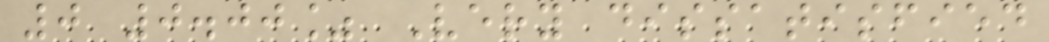0 0.00% Very dissatisfied
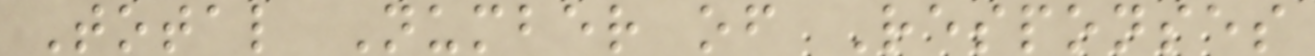Total Number of Responses
